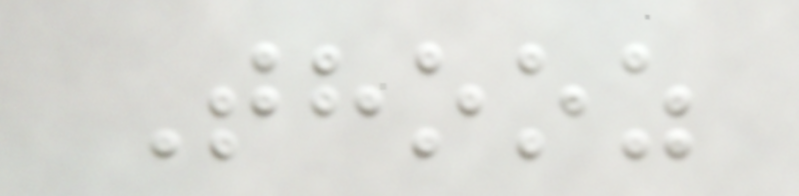Thooz
